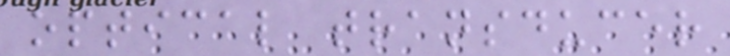optical transducer
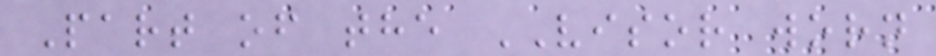Part of the VISOR worn
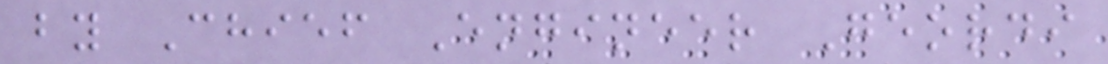by Chief Engineer Geordi
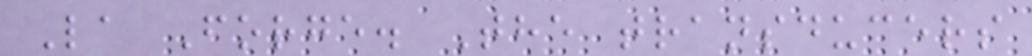La Forge. The transducers
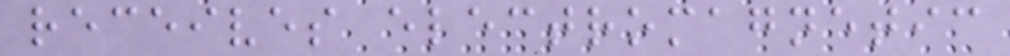receives electromagnetic
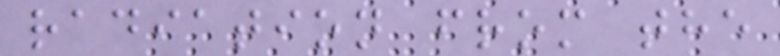radiation from the
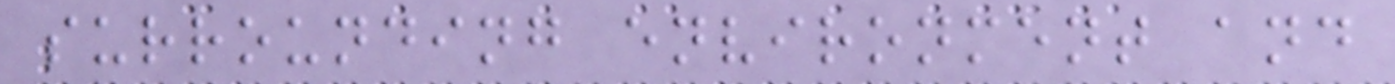surrounding environment and
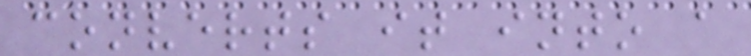converts it into a
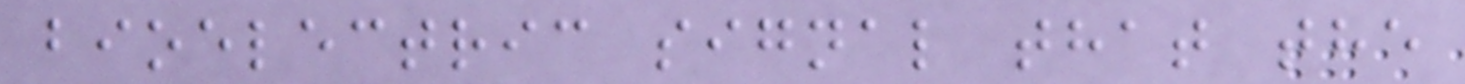bioelectric signal that the
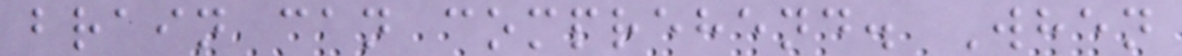brain can comprehend. When
